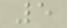5
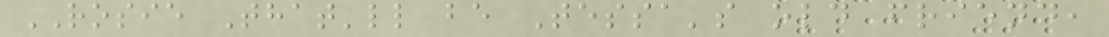ROSIE That'll be Tessa's old friend,
